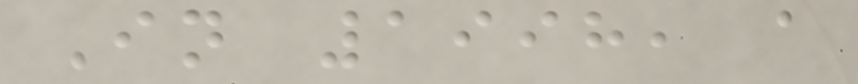In 1998, a
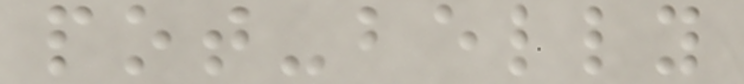pot-belly
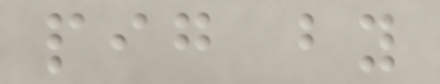pig by
